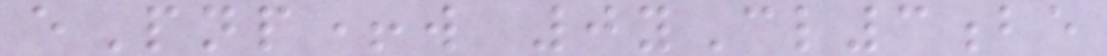ePnp+w 0yCl3be
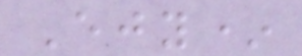Ejy*
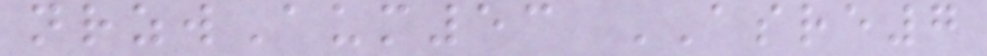nrzwAum53 ASRE7
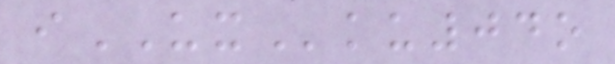iUXku04o
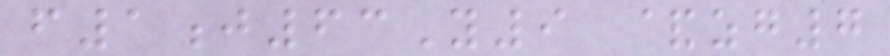f1j63Y9 &zg7
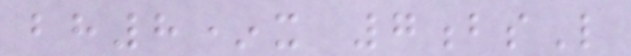bh8*x 7bsL
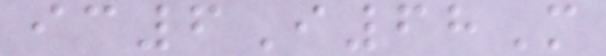ic6I68M
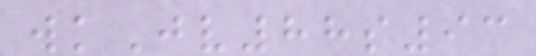wkJv88s93
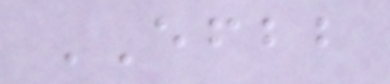EFBB
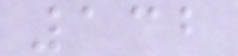132
